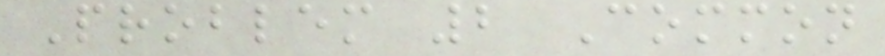Problem 2 Common
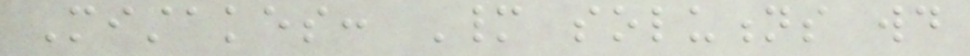Mistakes: Many solutions would
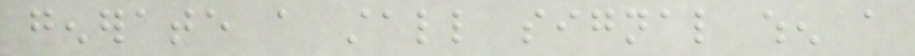generate a stall signal when a
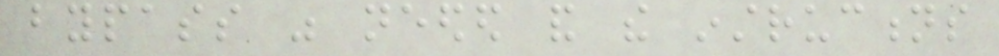bypass was needed and the instructions
